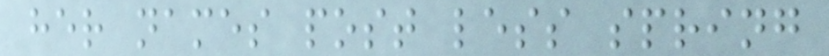her names post less spring
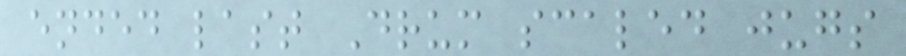ended last Drum scaled jugs
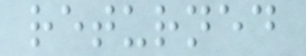returned
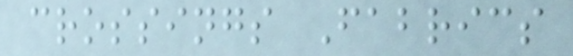crossings Fabrics
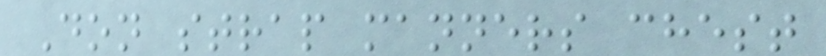Don strap manners chest
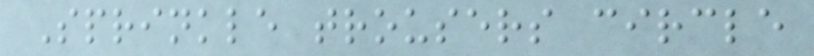Sprinkle trousers circle
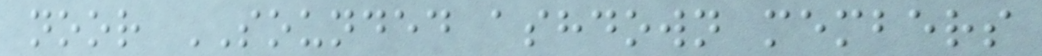noor SOUNDED ashdown members
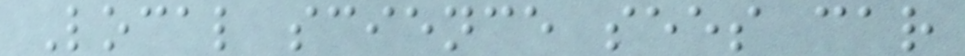Local science sees car
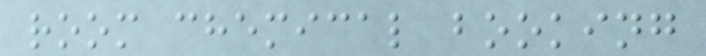room chemical booking
